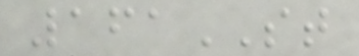161ST
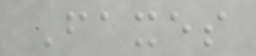Faxes
